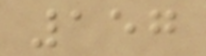157
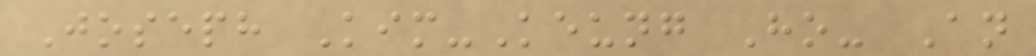Joseph Kim-Keung Ho- An
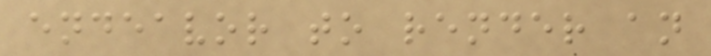endeavor to render an
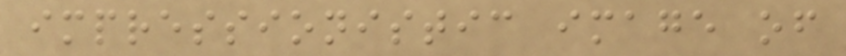impressionistic image of
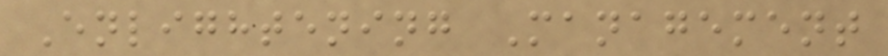Enlightening Management
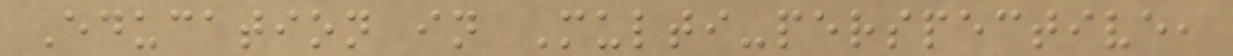Education in Multi-perspective,
